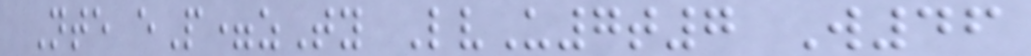Nte eP=zTy LvU7t7 W46
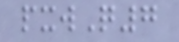pxwQ7
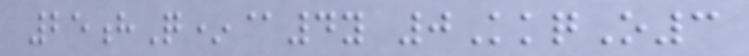25hQ*@4y 0KkqO3
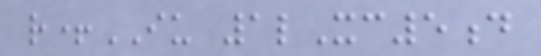r+IU 1lXc5d
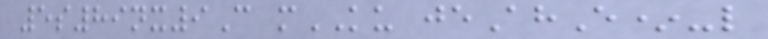5s89nx9C mKU jeAhE*-l
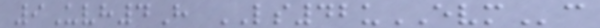9Uvh4H LS42uEVMc
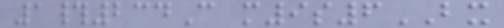1#234C m9s6BX
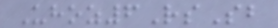Uhoz6RsSb
